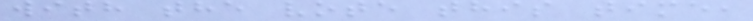with the vote this time,
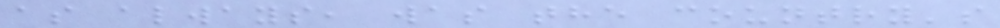as always, was the country's
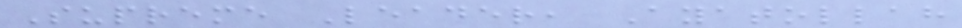Supreme Leader, Ayatollah
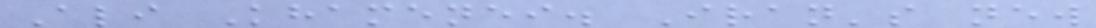Ali Khamenei. Iran's new
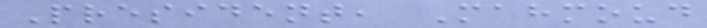President, Mahmoud
